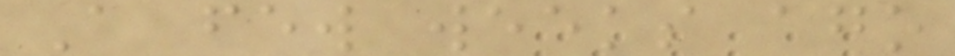A few weeks ago
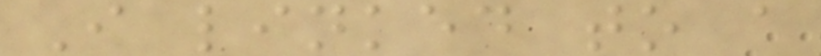I linked to a
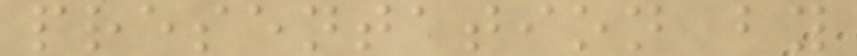presentation by
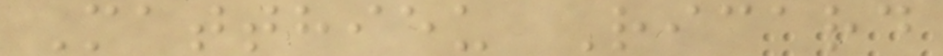Matthieu Ricard
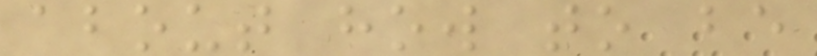about how to be
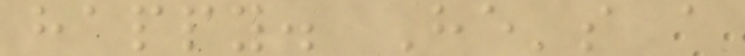happy. He's a
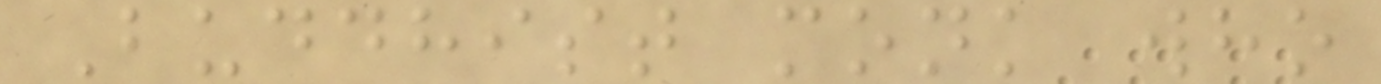Buddhist monk who
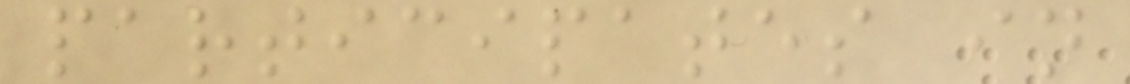participates in
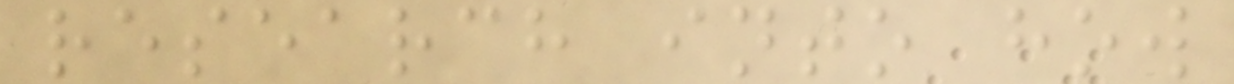research into how
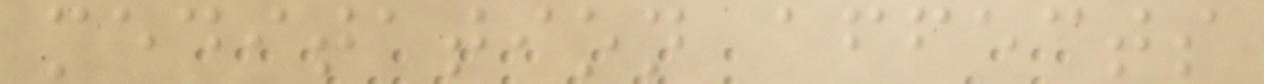meditation affects
